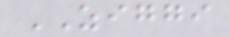ZIGGI
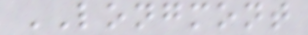LONGMONT
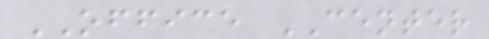OFFICE CENTER
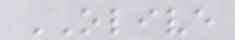OLIVE
